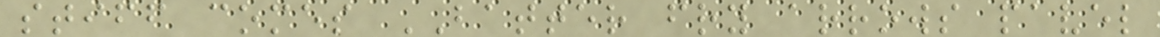stiff comes BATTER fry arrows pavel
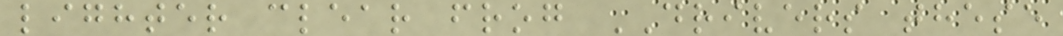lighter clear frog DRIVERS these
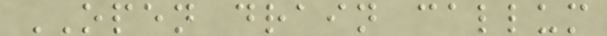OPEN drain callum
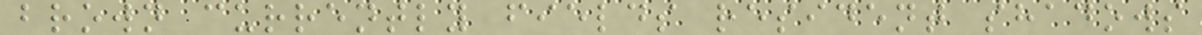brown currently fields resident shadows
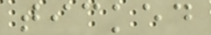ticked
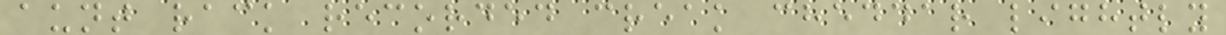aunt rack recorded creak cheddar lightly
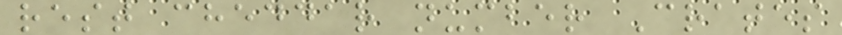rest cheddar number Crates
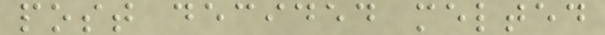post decided melted
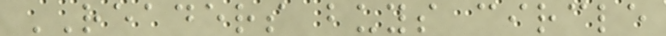READERS buys circle
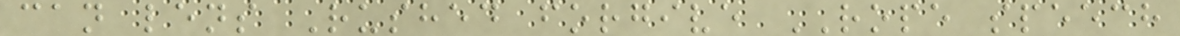can lens Rushed forgive ROPE speech
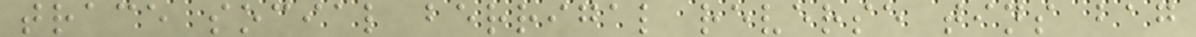trace social berrigal reverse tins bag
